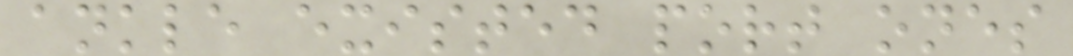ankle existed port ones
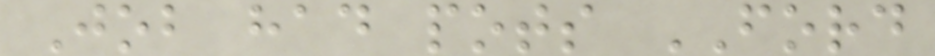Job had pots FORD
